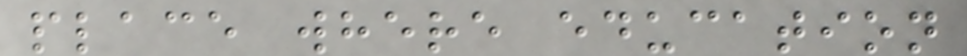place where education
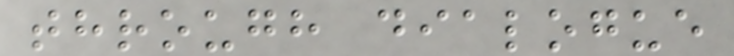through dialogue
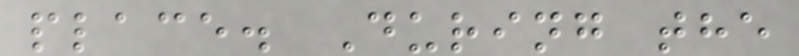place. During the
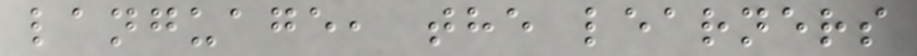language, the learners
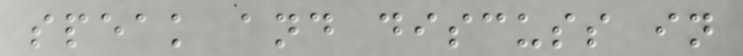speak and discuss in
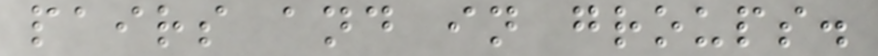pairs and in groups.
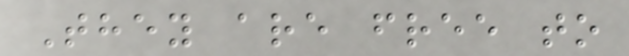They are free to
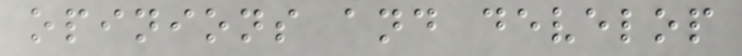opinions and develop
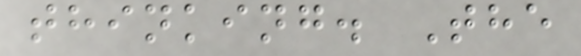thinking. The
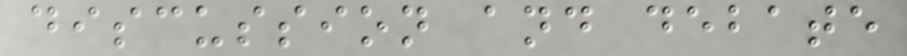discussion and debate
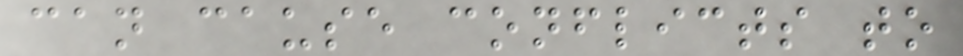can cause conflicts to
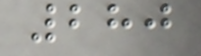280
